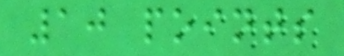10 points
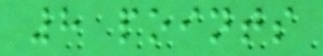8 points
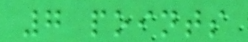7 points
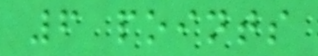6 points
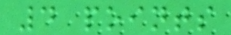4 points
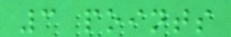3 points
